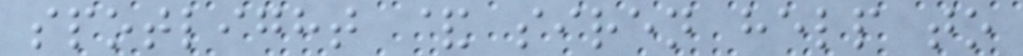spotlight & siren help to
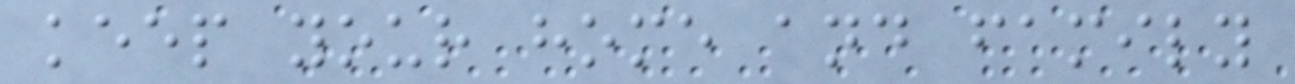keep your home and family
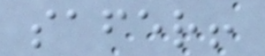safer!
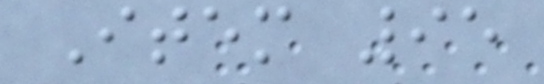Item 95
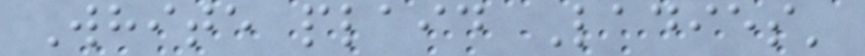White plaid Ladies'
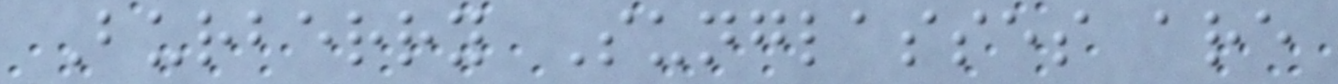Burberry Sunglasses are
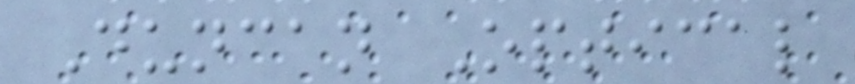Duncan Optical
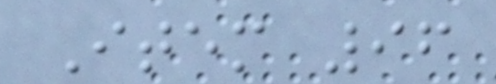Item 96
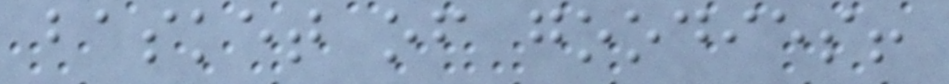basket of goodies!
